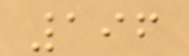196
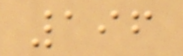196
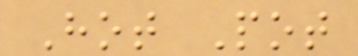Hot Pot
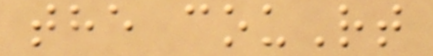the couRt
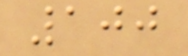100
